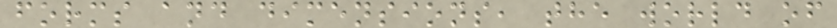forms and dimensions, the world of
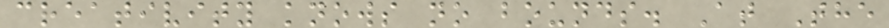creativity knows no bounds. At The
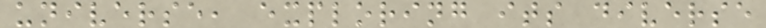universe, exploring its diverse
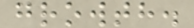growth.
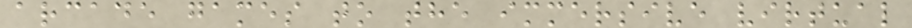arcade games to the immersive virtual
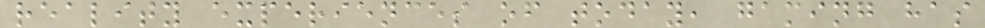reality experiences of today, gaming has
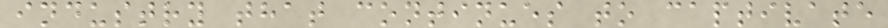industry that continues to captivate
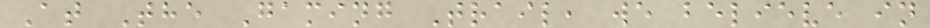At The Gaming Trail, we believe in
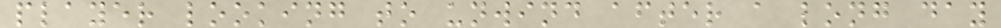player looking to unwind after a long day
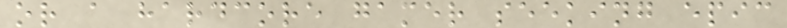or a hardcore gamer seeking epic
